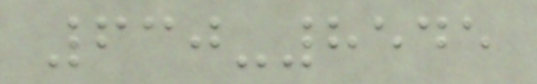630-8545
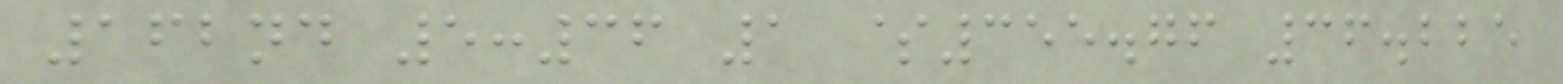162nd 5:36 1 $355.76 36.225
